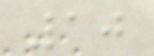10
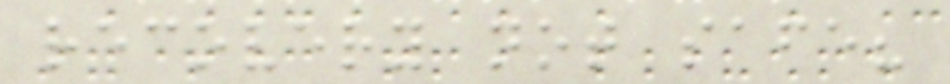recovery not safe?
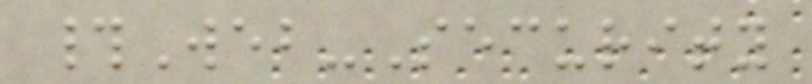#Web-Security
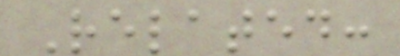Related:
